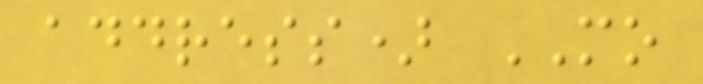address) MO
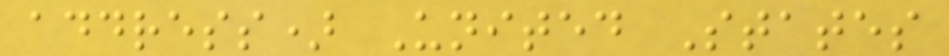address) United States
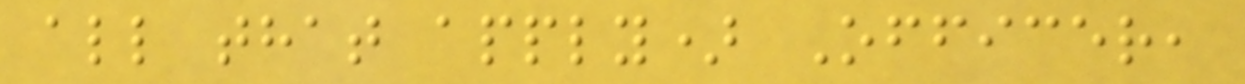all that apply) Officer,
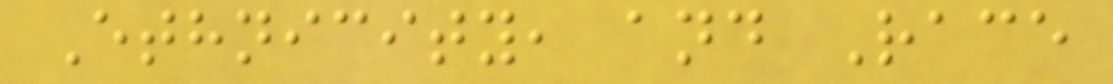Ethnicity, and Race
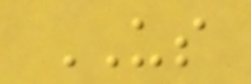US
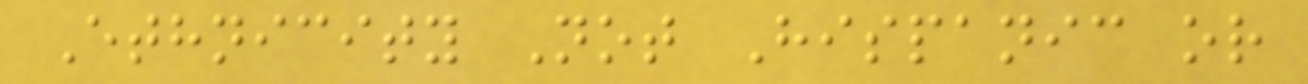Ethnicity Not Hispanic or
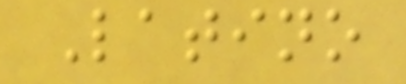Latino
